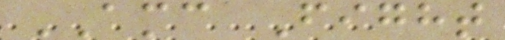AMC Fight
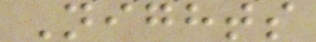Nights
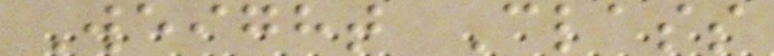Weight Class
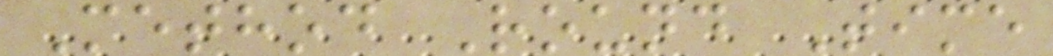Method Round Time
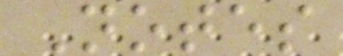Notes
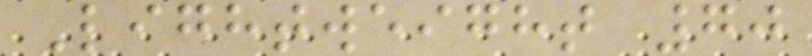Lightweight 70
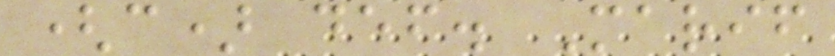(c) def. Marif
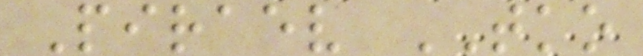Piraev TKO
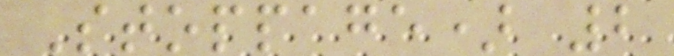Stoppage) 2
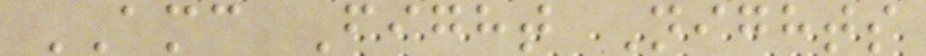AMC Fight Nights
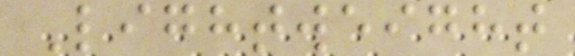Lightweight
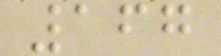167
